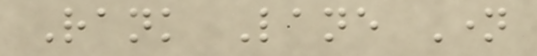Rank Lane Name
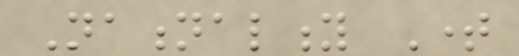Nationality Time
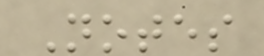Notes
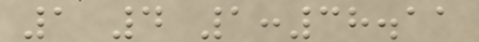1 4 1:38.11
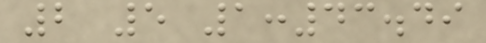2 5 1:43.49
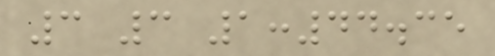3 3 1:44.35
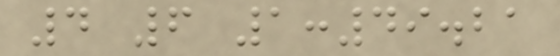4 6 1:49.21
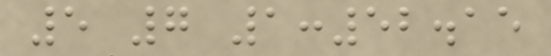5 7 1:52.15
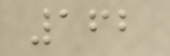162
